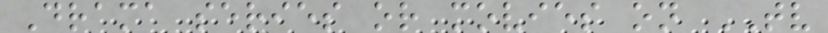Drama series or movies on TV
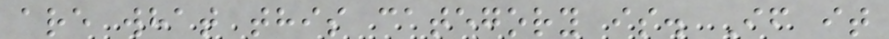are what this category is. If it
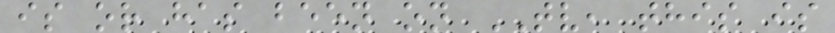is or has been on TV, this is
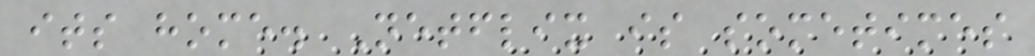its home. Netflix is sometimes
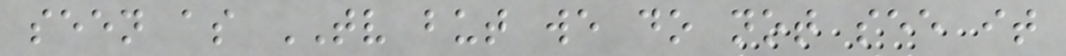seen as TV but we do not see it
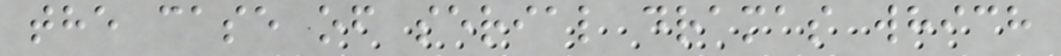the case of serial dramas which
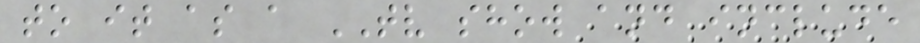to it as a TV show and include
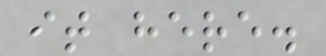it here.
